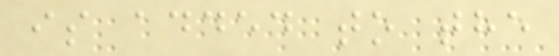is added to the
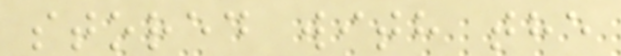stored with the
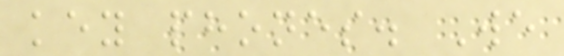key phones. We
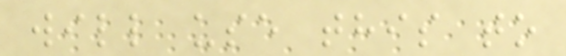will use this to
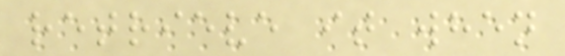retrieve it when
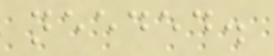needed.
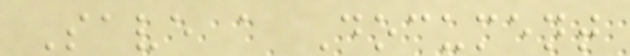Save a Document
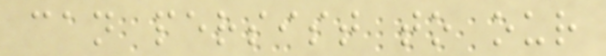can persist to our
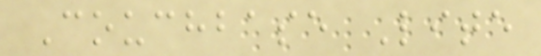Couchbase Lite
